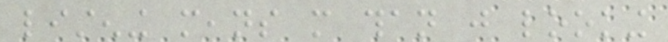listening means more than just looking
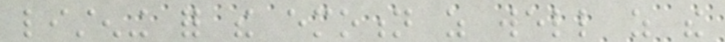listening for the emotion as well as the
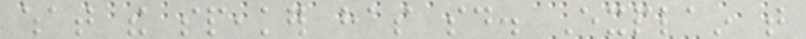what the speaker has said. Explain that
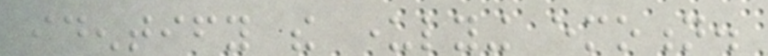identify the underlying emotion.
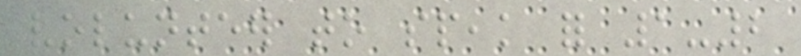volunteer to speak for 1-2
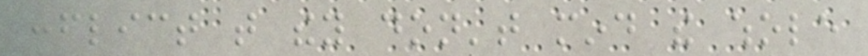conflict that they don't mind the whole
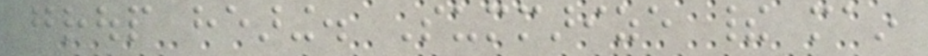group hearing. Summarize their main
